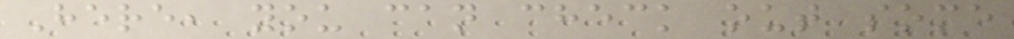Here, you can check out some
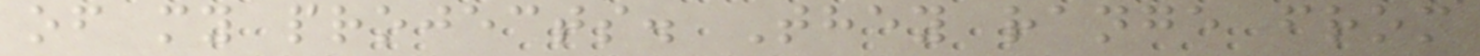of my projects. They range from
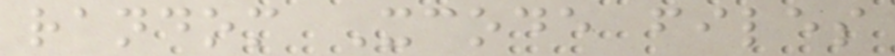random Xcode files
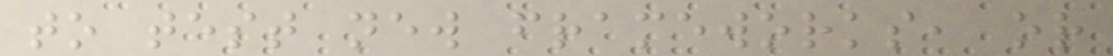to test new frameworks, or
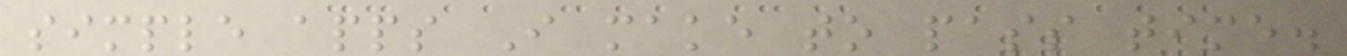simple apps I make to pass time.
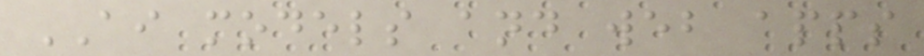AI models and web apps
